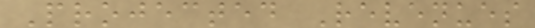Projected Revenues
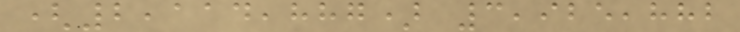(2,114,887) 3,925,882
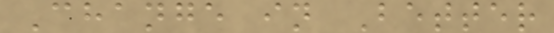Change in Better
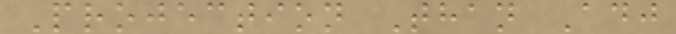Projection Than Adj
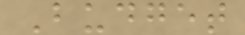Budget
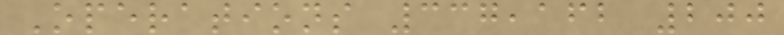Operations 337,162 200
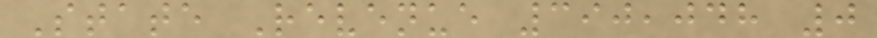State Revenue 390,048 0
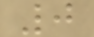0
